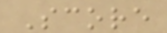Score
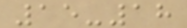15-18
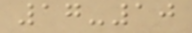17-10
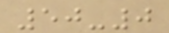50-0
